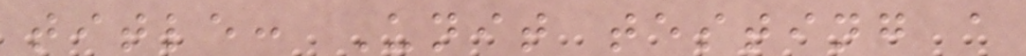title: Unit testing a
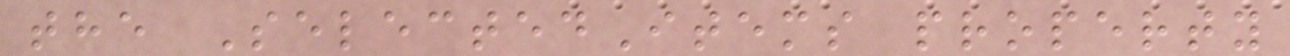the SelectedItems property
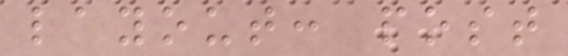layout: post
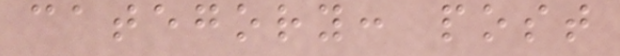category: post
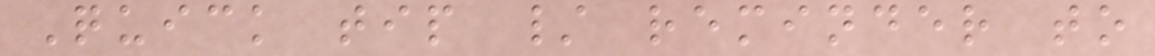Quick tip / reminder to
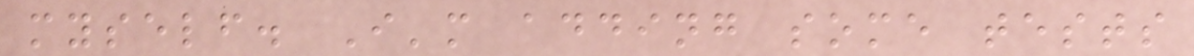myself. I'm adding some tests
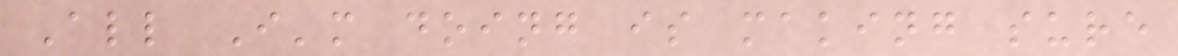All I'm doing is making sure
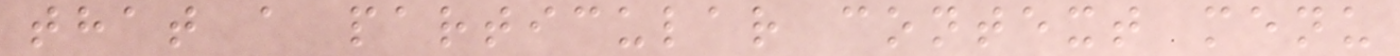that a particular context menu
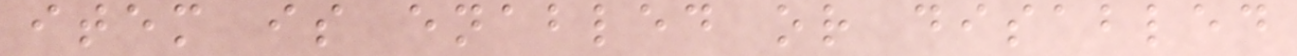item is enabled or disabled
